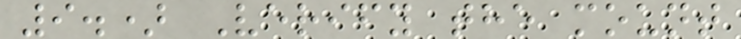9.) Verify the mount
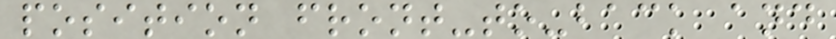position front-to-back and
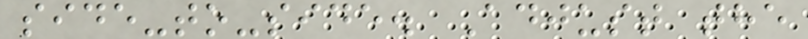side-to-side. Adjust the
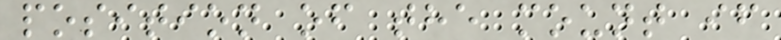position of the mount if
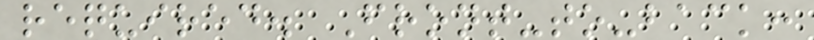required. Front-to-back:
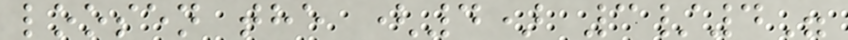loosen the (4) 3/4"
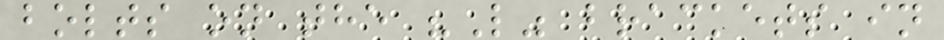bolts on the "L" brackets in
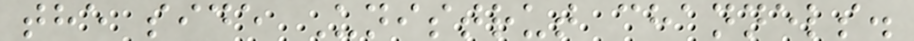the side Unistrut channels.
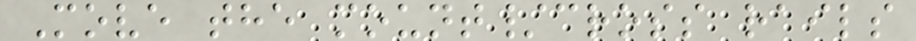Move the mount/cross rails
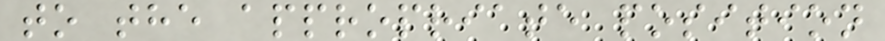to the appropriate position
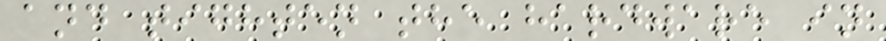and tighten the hardware in
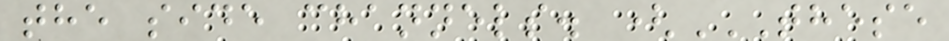the side channels. (THESE
